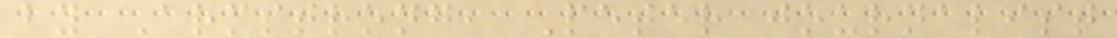by Armstrong, Peter journalist
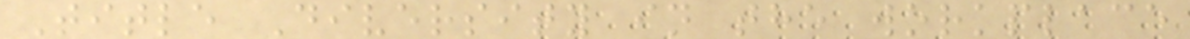Title Diversity in the workplace
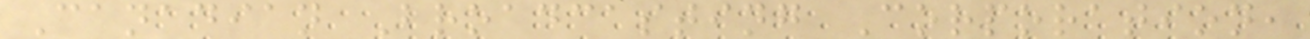Canadian Broadcasting Corporation,
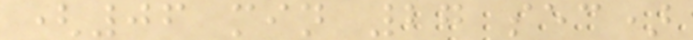(06 min 27 sec)
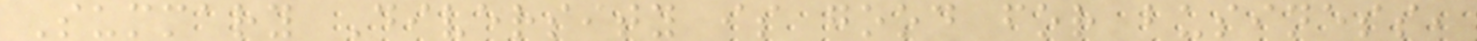Summary Diversity is good for business,
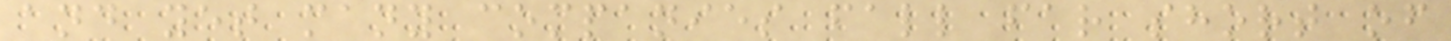and yet many companies fall far short of
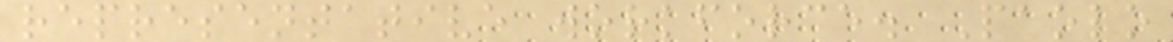representative workforce. Paolo
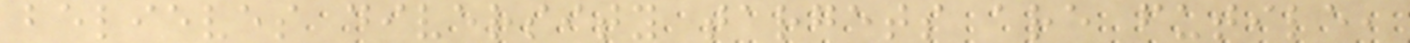believes diversity targets are futile,
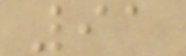91
